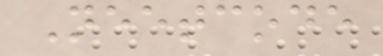Neetcode
